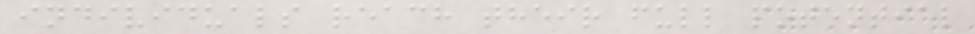individuals reach their full potential
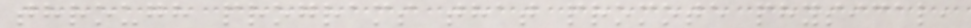through programs that promote physical,
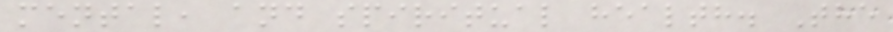mental, and spiritual health. The
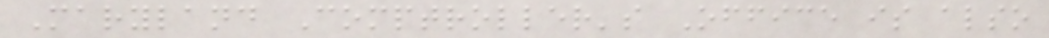Maryland Comptroller's Office is also
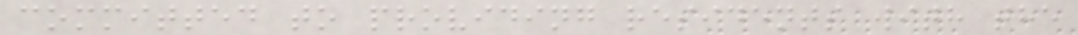committed to providing residents with the
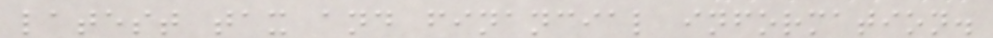latest tax and financial information.
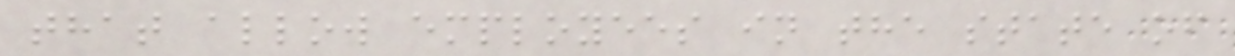that allow employees in the state of
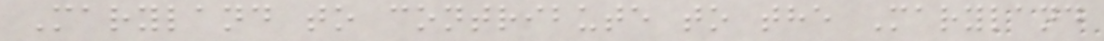Maryland to contribute to the Maryland
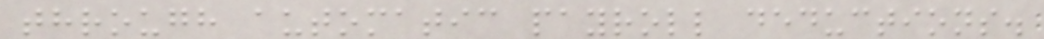through automatic payroll deductions.
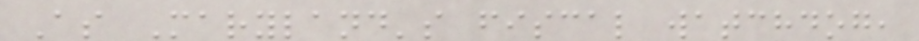As Maryland's fiscal watchdog,
